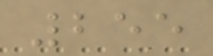255
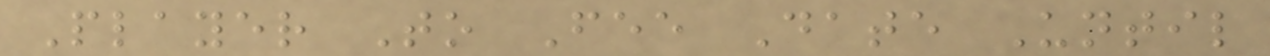Player To Fee Date Until
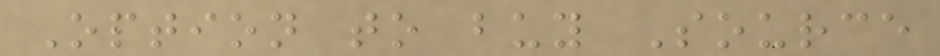Option to buy Source
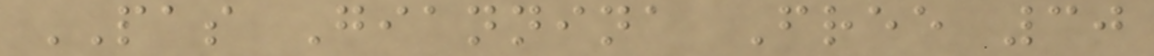PAS Giannina Free 30
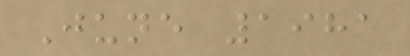June 1981
